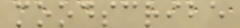moodscribe
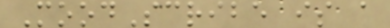MoodScribe is a
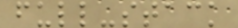full-stack
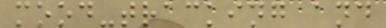mood-tracking and
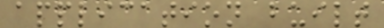application built
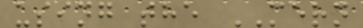using the MERN
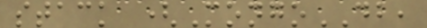stack (MongoDB,
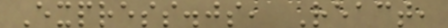Express.js, React,
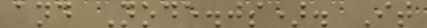and Node.js). It
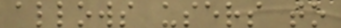allows users to
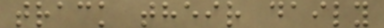track their daily
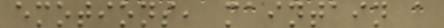emotions, maintain a
